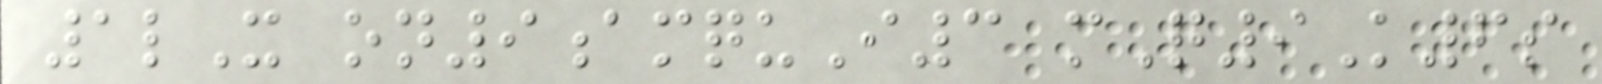1lX on9amquI3 mQ9K6s
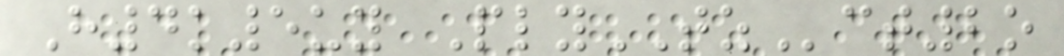H4k5uy PlyTZct2o
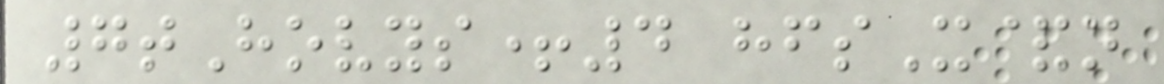7tHovys+4 hfsX&n
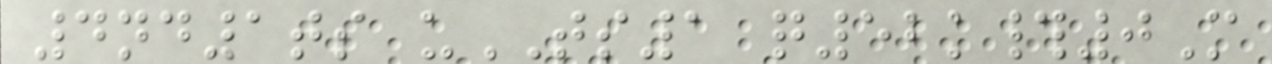4nd1ts uTS1 q52k#0M
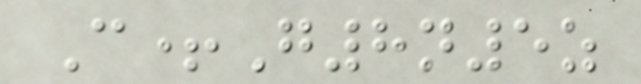C+G8n5z
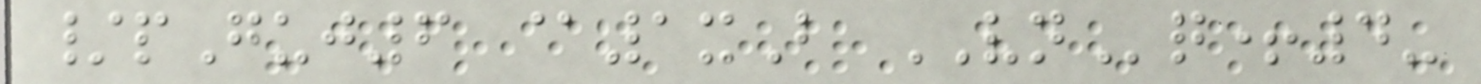/pGuj6 @1xB VNq+4-
